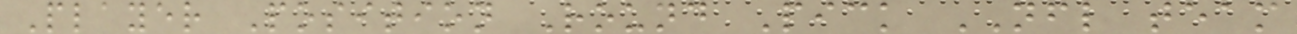Player Position Round Pick NFL team
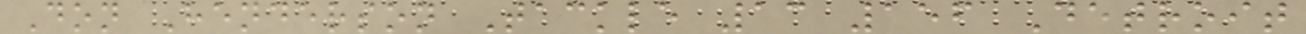Don Henderson Tackle 13 156 Detroit
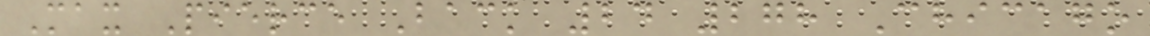Max Pierce Back 24 278 Chicago
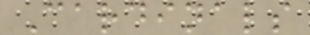Cardinals
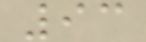93
